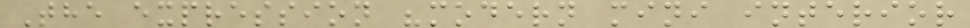The expression "modern mini interior
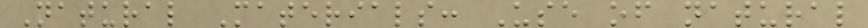Natural Materials: Use of natural
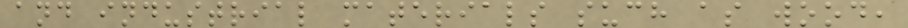and industrial materials such as wood,
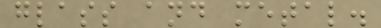glass and metal.
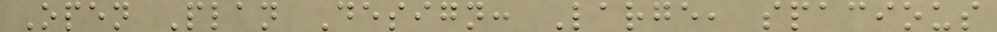Open Plan Design: Large, spacious
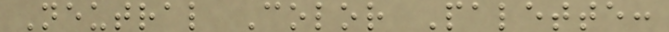Neutral Color Palette:
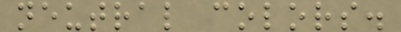neutral colors.
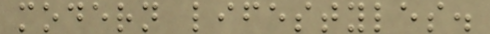modern lifestyles.
